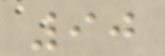90
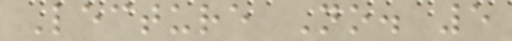Lecture No. 5
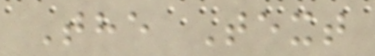The Text
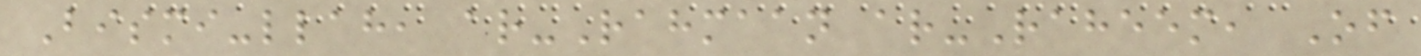Bismi-llah, ar-Rahmaan ar-Raheem, Of
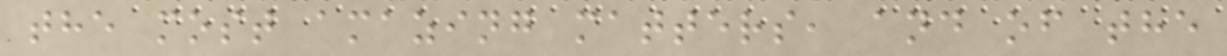the most amazing matters, and of the
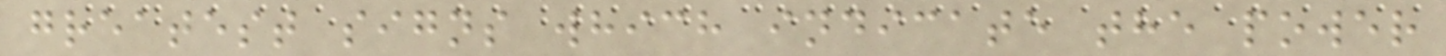greatest signs which indicate the power
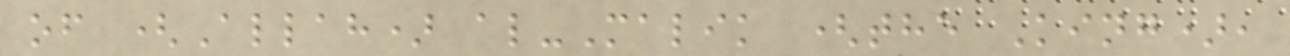of (Allah) al-Malik (the King),
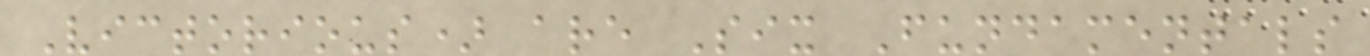Victorious) are Six Fundamentals
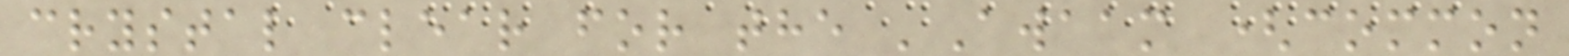crystal clear for the 'Awaam (common
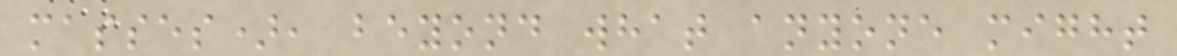masses), beyond what anyone might
